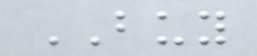BUY
